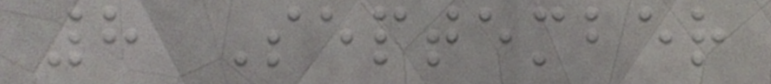8 September
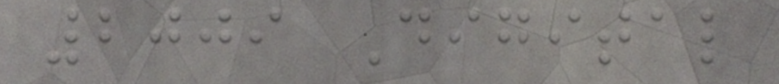2009 Digital
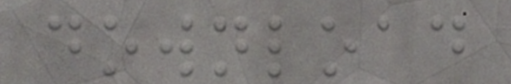download
